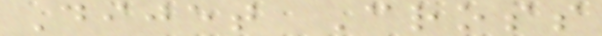Dijet Cross
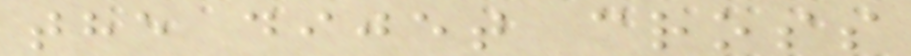the dijet cross
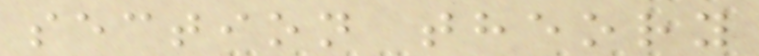section theory
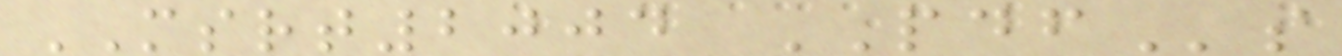MSRT2004 PDFs
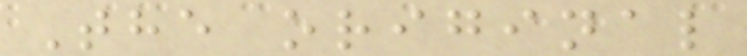The original
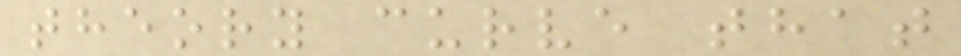theory curve that
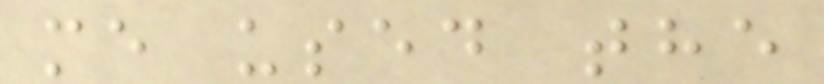me used the
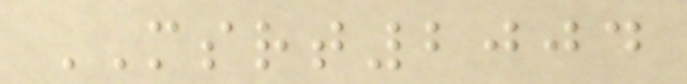MSRT2004
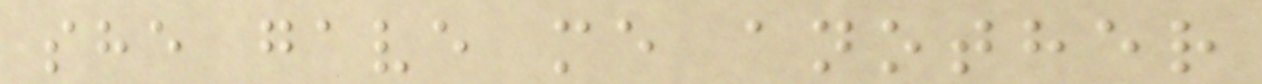she gave me another
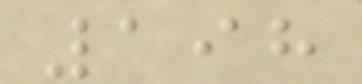198
